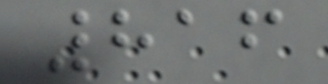816
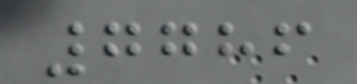7786
